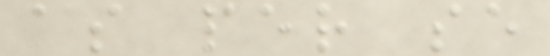as per se
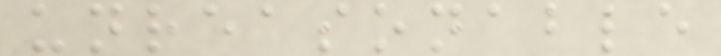unreasonable
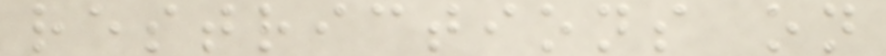restrictions on
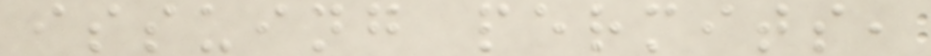issuing permits,
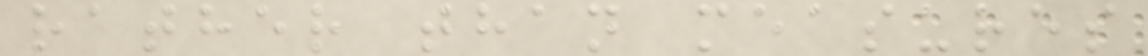rather than measures
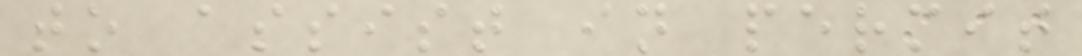to assist in permit
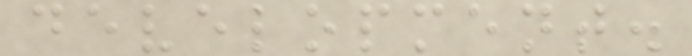development.
